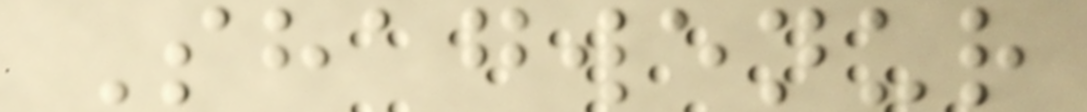Shagwenur
